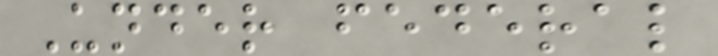Under federal
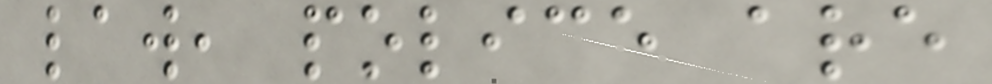law, police are
